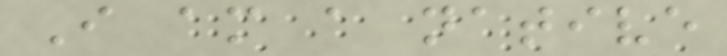I am a native
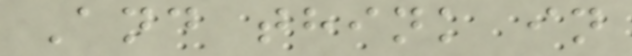And think in
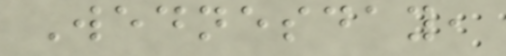Wednesday,
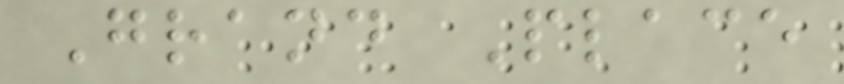Grand Place
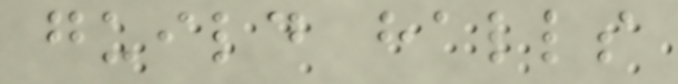guild halls
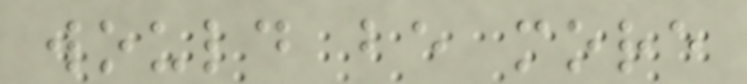would be more
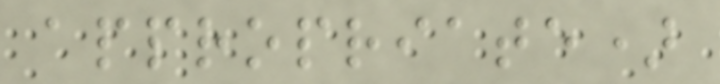appropriate)
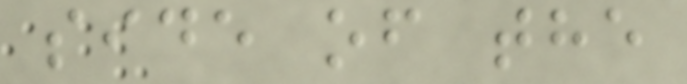side of the
